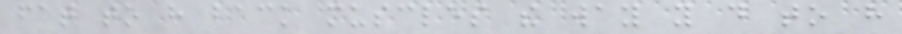fat to have back muscles the way you do to have
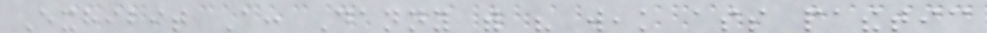Exhibit A: Danny with his weak ass pathetic
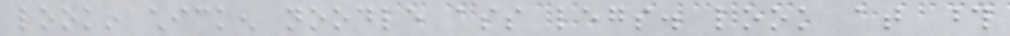lookin chicken noodle ass legs. look at those
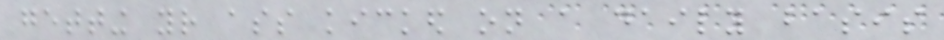getting your ass kicked on a daily basis
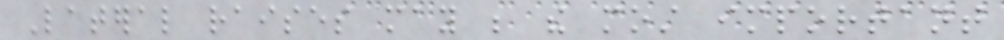Lateral raises may be the most important
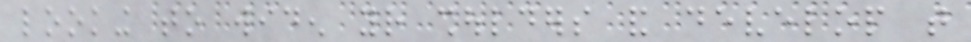looking to widen your shoulders and develop that
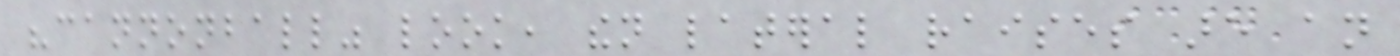"cannonball" look, then lateral raises are an
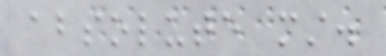absolute must.
